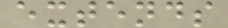extends
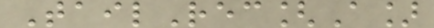TailRec[A]
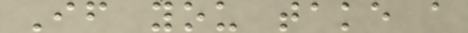If you take a
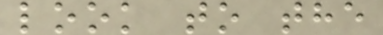look to the
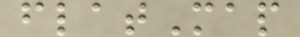flatMap
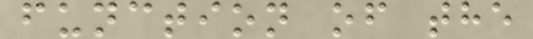function of the
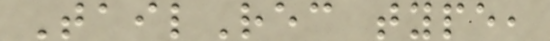TailRec type,
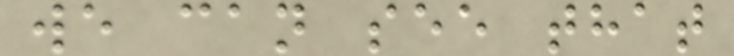we can see that
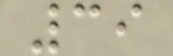39
